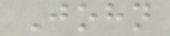John
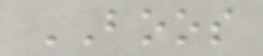BOOS
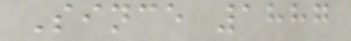Since 1887
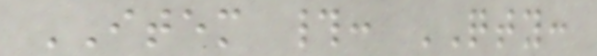ITEM #: QTY:
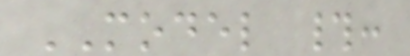MODEL #:
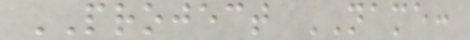PROJECT NAME:
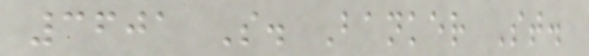3601 S. Banker St.
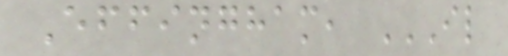Effingham, IL
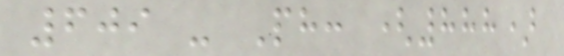609 - Ph: (888)
